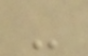-
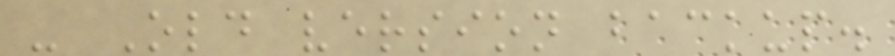- Old version backup.
